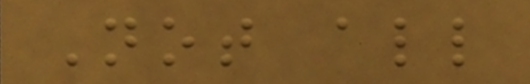Not all
